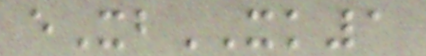eXbXK1
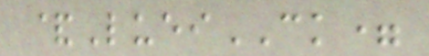&LueiCK=
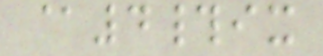@4#ix
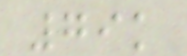79k
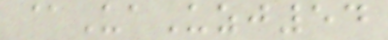@UaUzj54
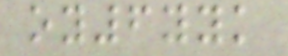oy6yyk
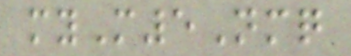myM5Nmq
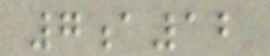7a12
